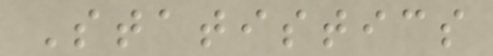Statistics
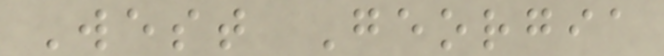West Georgia
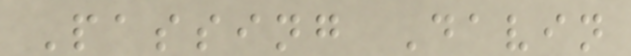Passing Davin
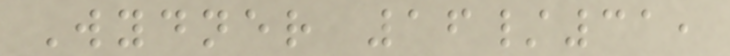Wydner 16/31,
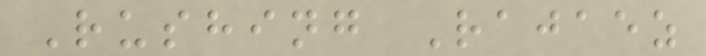Rushing Rajaez
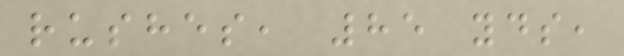rushes, 85 yds,
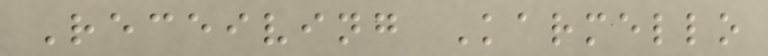Receiving Karmello
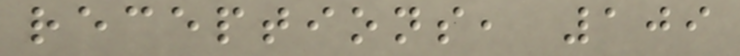receptions, 109
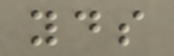yds
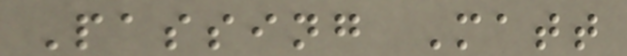Passing Matt
